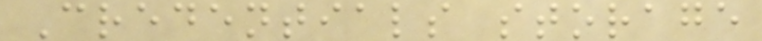Credentials storage
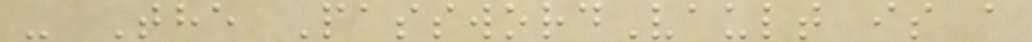- The PasswordVault is a
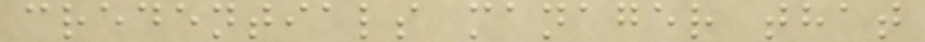credentials manager that
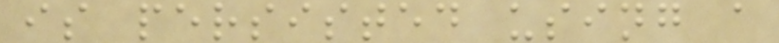is persisted using a
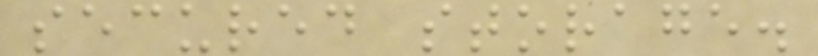secured storage.
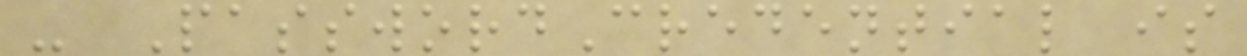- PasswordCredential is
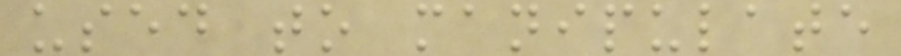used to manipulate
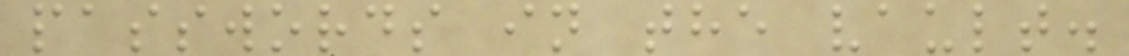passwords in the vault.
